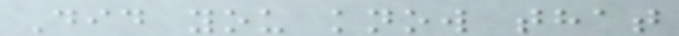Did you know that
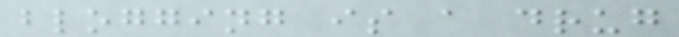blogging is a drug
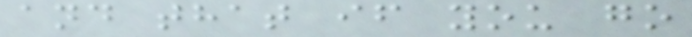and that if you go
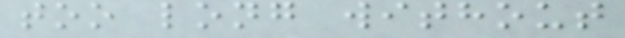too long without
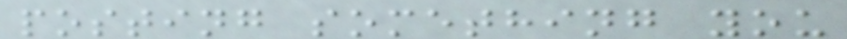posting something you
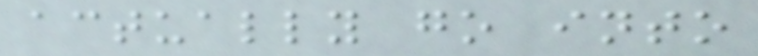actually go into
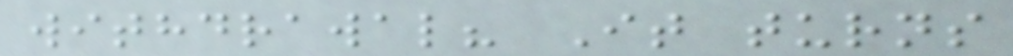withdrawal? It turns
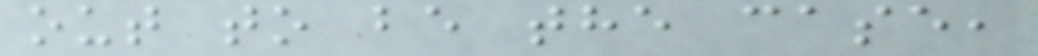out to be the case,
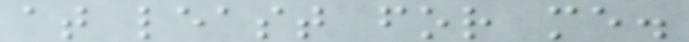at least for me.
